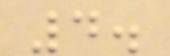4.
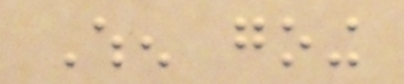When going
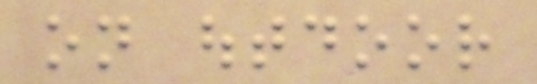on outdoor
